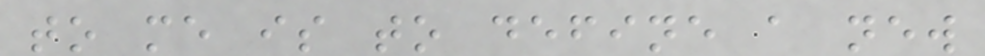to me is to define a new
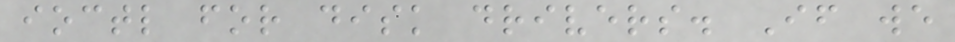ioctl for disk drivers. If we
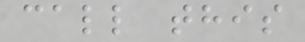call this
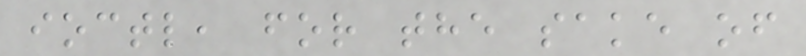ioctl, for the sake of
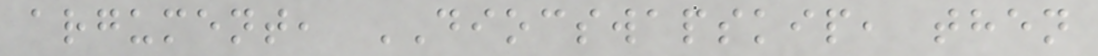argument, DIOCSWAPSKIP, then
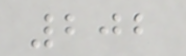202
